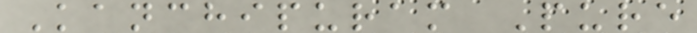Kanchipuram Pure
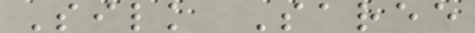Silk Saree
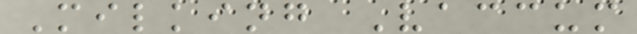Milking Vaccum
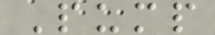Pump
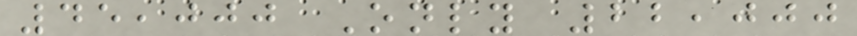45,000 Only 22,000
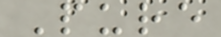Pure
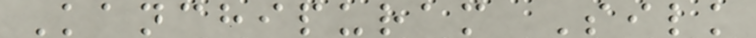Kanchipuram Silk
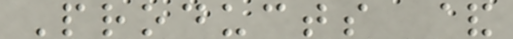Products &
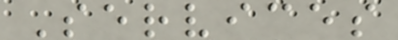Services
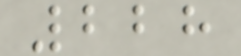228
